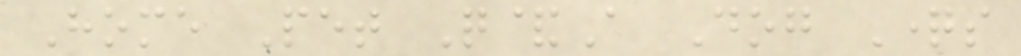Home Pet Q&A Dog Questions
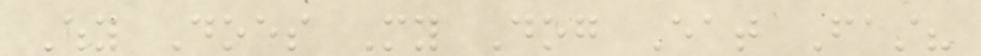Why Does My Dog Eat Fast?
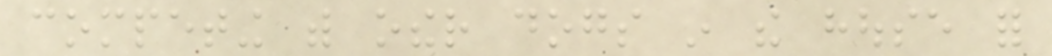competing with other dogs in the house for
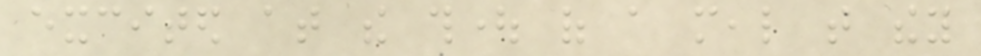excited at the thought of a meal that they
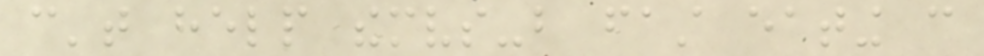can't help themselves-but fast eating can
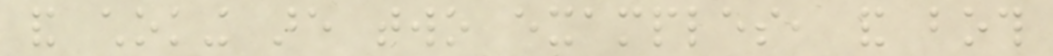and choking are two examples, and both
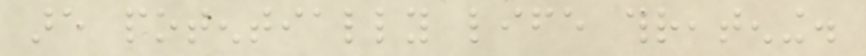are potentially life threatening.
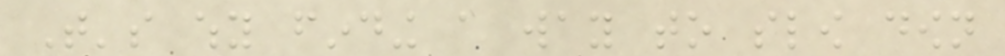That's why finding a way to slow down
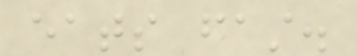eats fast.
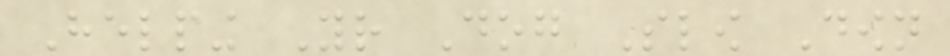Helping Your Dog Slow Down
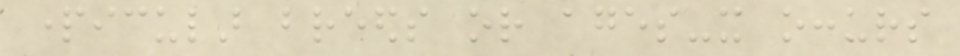particular breeds or ages-it occurs
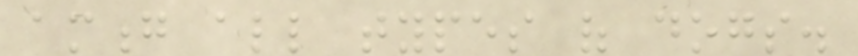among all types of dogs.
